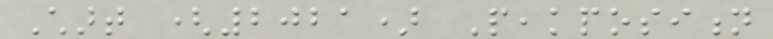Chart (2021) Peakposition
